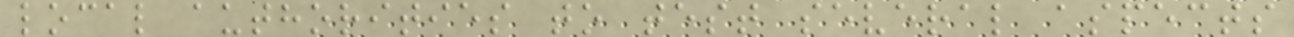local authorities to test several aspects
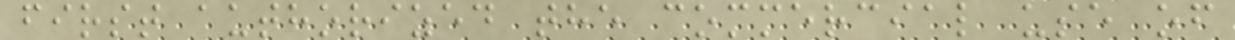first authorized the commercial use of
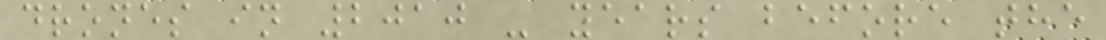drones in 2010 - years before the
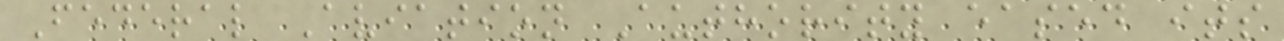Federal Aviation Authority eased its
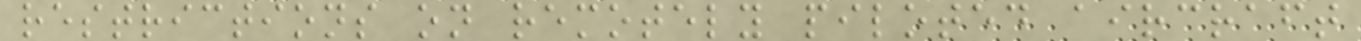restrictions on remotely piloted aircraft
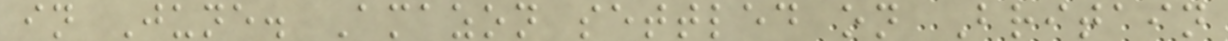in June. Amazon settled on Britain
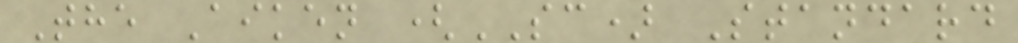The Aiken (SC) Standard
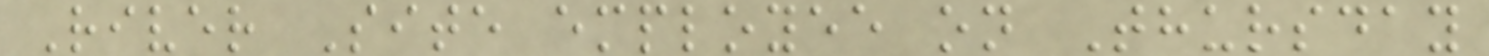River Site employee on Thursday
